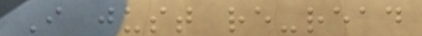I just re-read
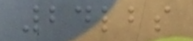24lbs
